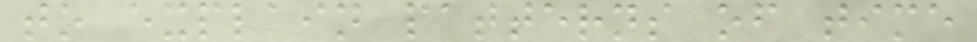to explain patterns of time
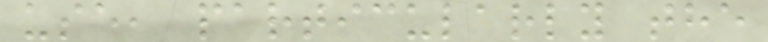use, particularly the
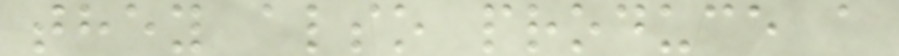they also produce a
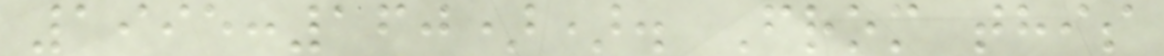1995:160)). From this
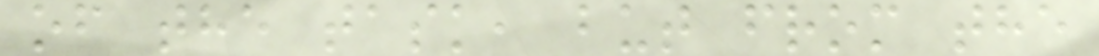of the task, but from the
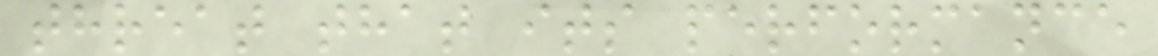threat that its performance
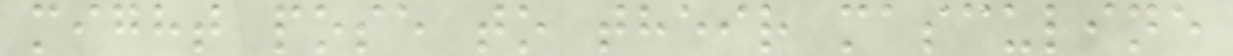might pose to their masculine
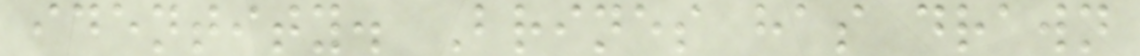identity. Brines has drawn
